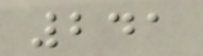241
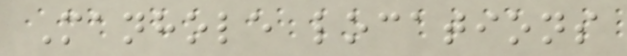Manhole locations
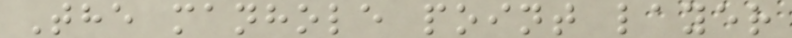The manhole point layer
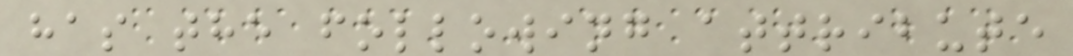has the following attribute
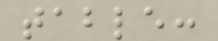table:
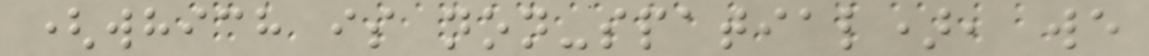(which is non-spatial), we
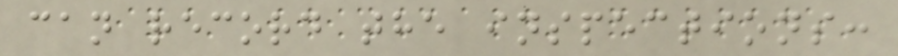can record the inspections:
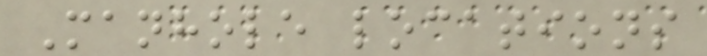Manhole locations
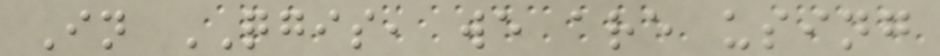In QGIS, we are using
